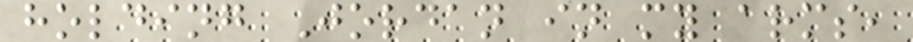holding Jordan in my arms,
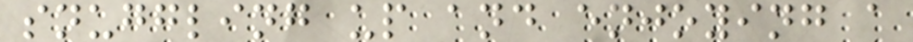snuggling up and enjoying a
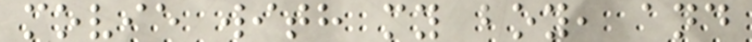movie with my boy, and
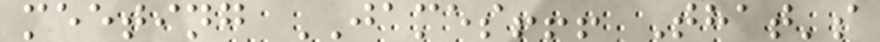meeting JAMES!!! That's
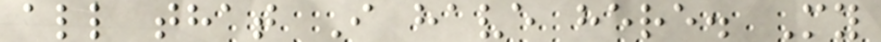all that I have here. My
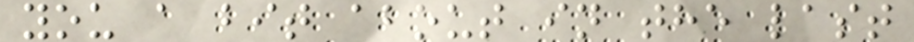you a bit about in the last
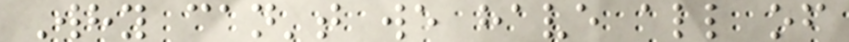Why can't we have all of
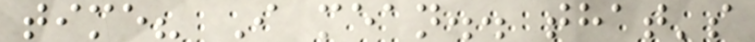time? I mean.. that's
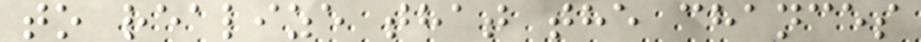to realize that the chances
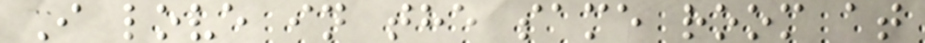I love in the same room at
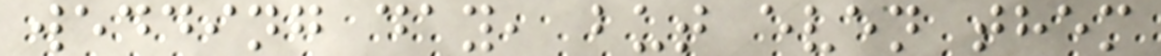wedding day, but even them
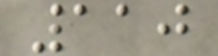110
